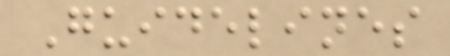Guidelines
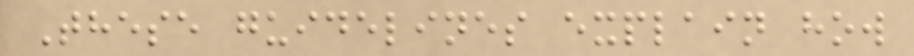These guidelines explain how
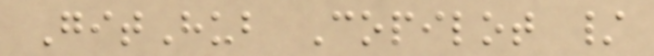GitHub Copilot /
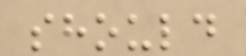should
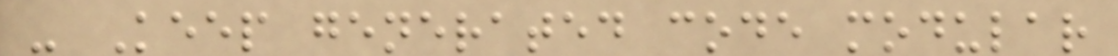- Keep generated code modular
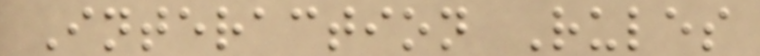Interaction Rules
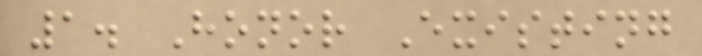1. Honor Existing
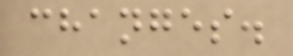changes.
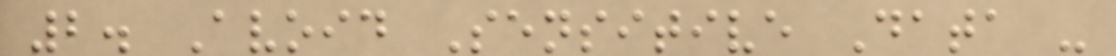2. Avoid Sensitive Data -
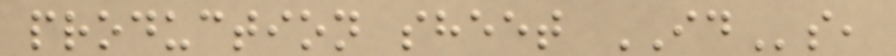production sheet IDs,
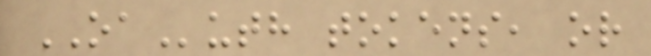OAuth tokens, or
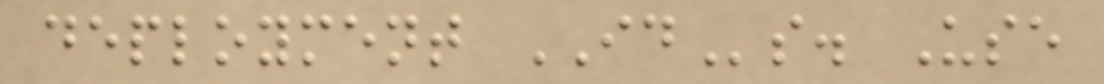deployment IDs. Use
